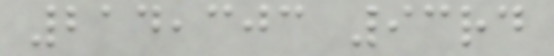214,303 93rd
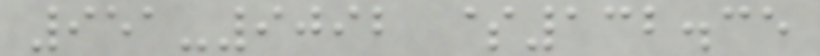951-9092 $132.35
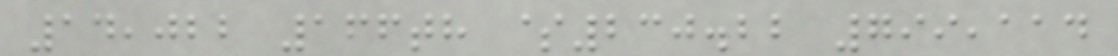14,022 166th $230.22 799,114
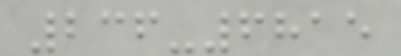236-6815
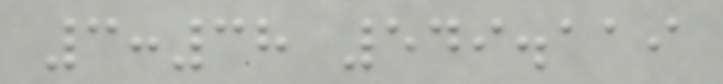3:38 549.119
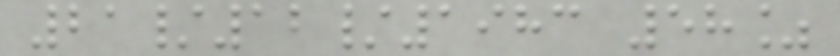21/12/1983 58%
